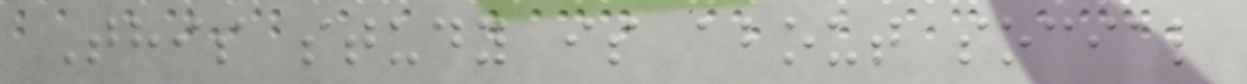This study is about social
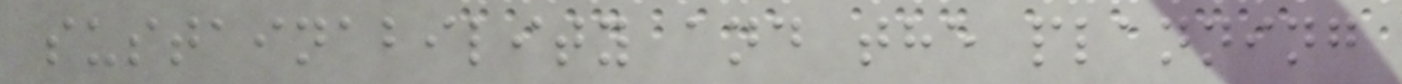sustainability and the planning
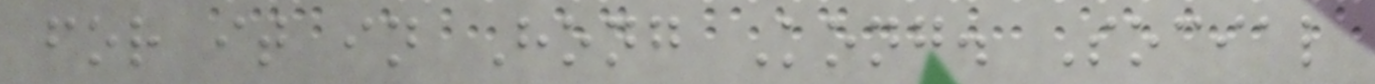for it in Hong Kong. Social
